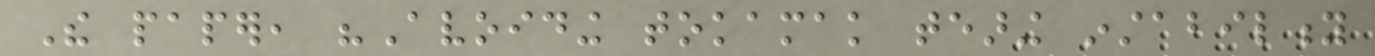The paper, "Avoiding tokamak tearing instability
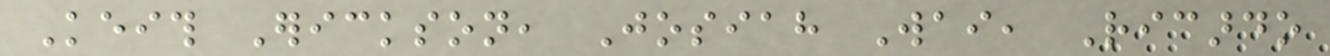Keith Erickson, Josiah Wai, Ricardo
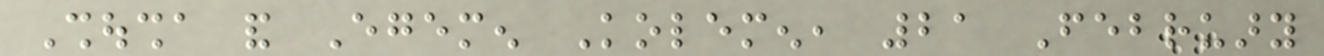Shousha and Egemen Kolemen, 21 February
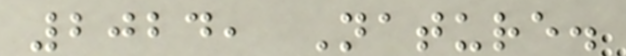2024, Nature.
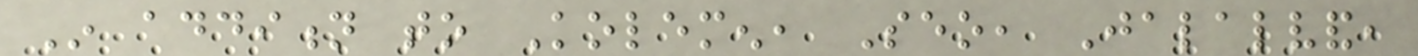In addition to Kolemen, Seo, Jalalvand,
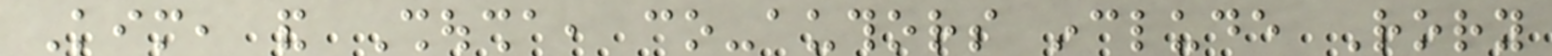Kim, and Shousha, co-authors include Rory
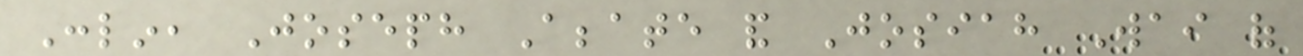Conlin, Joseph Abbate and Josiah Wai of
